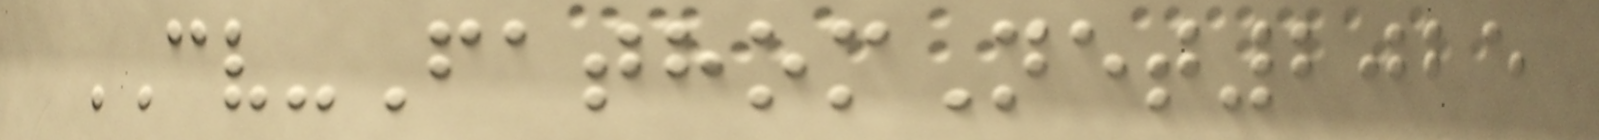CV-FathomNet2025
